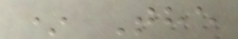* The
